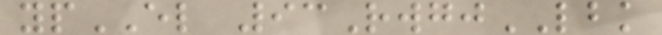ypEL 93RwgjLBK
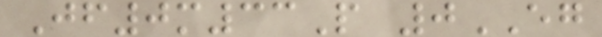Jf0m33P 0EG
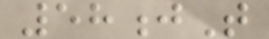58jT
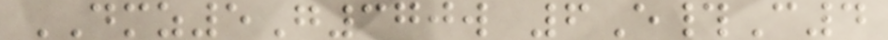DMZ5G370w 6E#C4
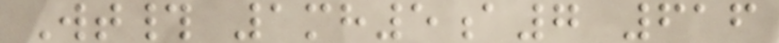Wt# 1mh5a7 616
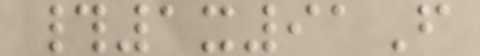#1x91F
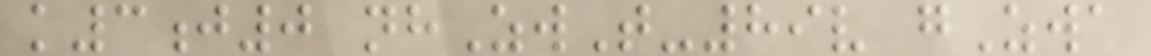k3j0 nhZwT-89v gZwa
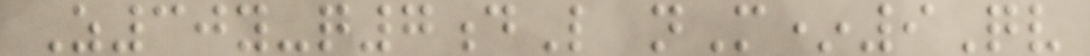Z30y-q7dL nM*9Qv
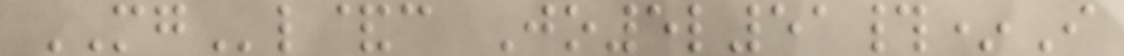MGl&c Jo5l51#*I
